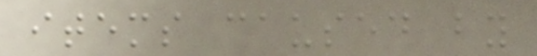items caused by
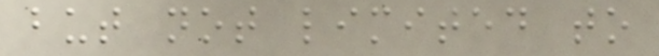but not limited to
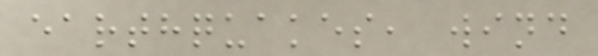earthquakes, wind
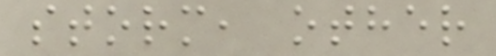storm, other
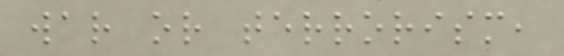war or terrorism,
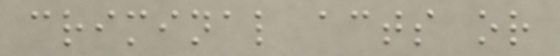criminal acts or
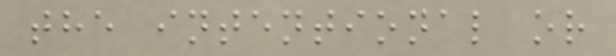the intentional or
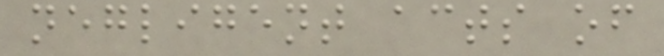negligent acts of
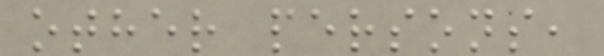other persons,
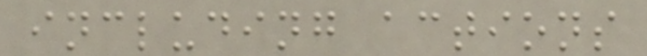including actions
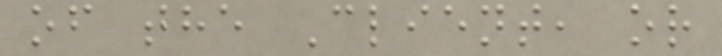of the Client, or
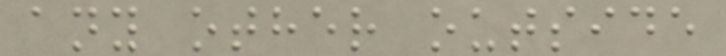any other outside
